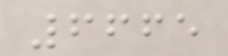6665
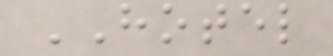HOTEL
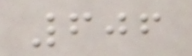606
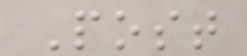Post
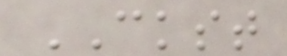CKST
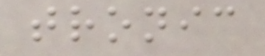tronic
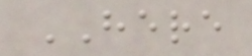HERE
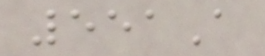551A
